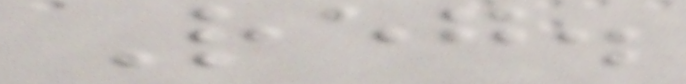Reg.
